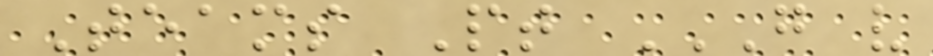Teams Pt G V
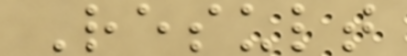Result
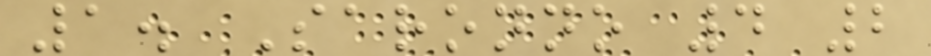1. Saronno 4 2
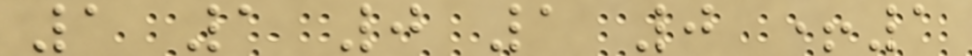1 1 0 1 0 +1
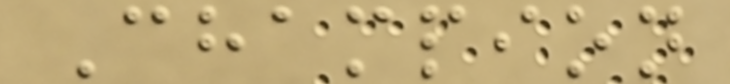Champion
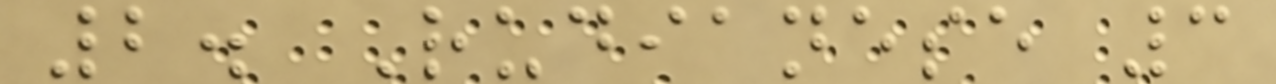2. Rudianese 3
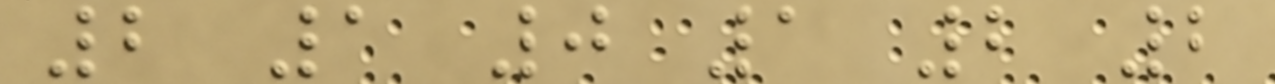2 1 0 1 2 2
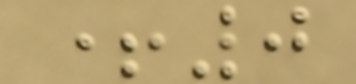+0
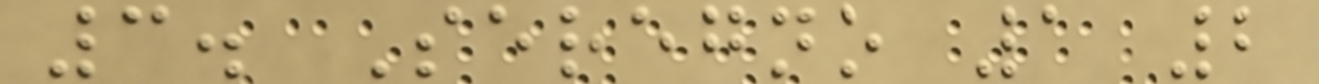3. Seregno 1 2
